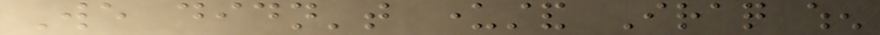We didn't understand Iraq when
